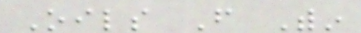Oils From Within
